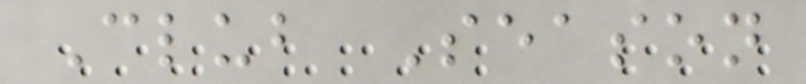Club Season
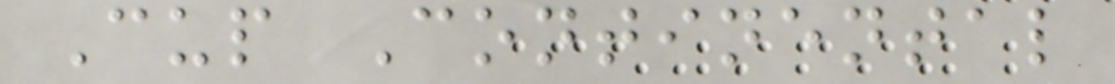Cup Continental
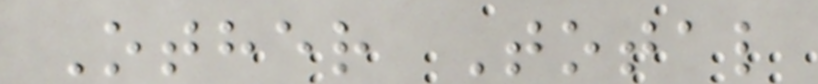Other Total
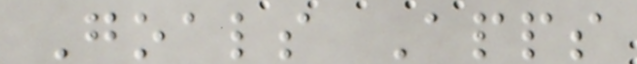Goals Apps
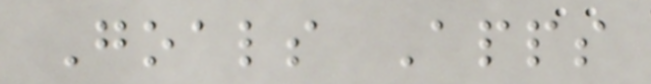Goals Apps
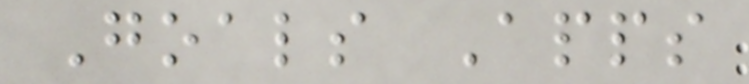Goals Apps
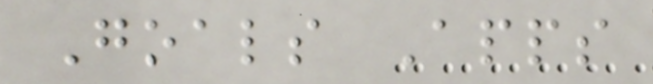Goals Apps
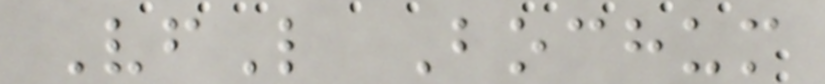VfL Bochum
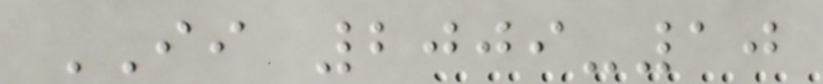II 2009-10
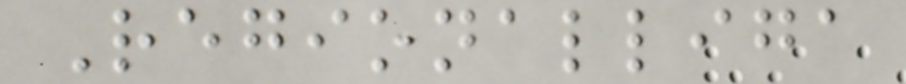Regionalliga
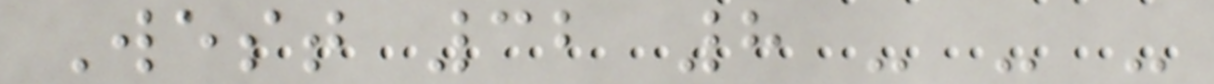West 32 8 - - -
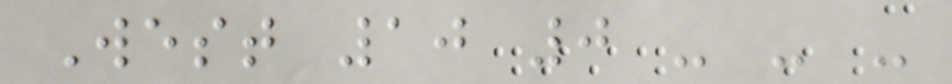West 10 0 - - -
